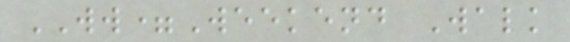WW=Weekend Walk
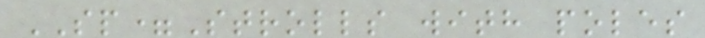SP=Strolls with poles
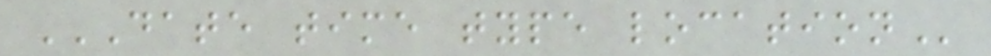DATE TIME TYPE LOCATION
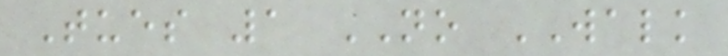Tues 1 NO WALK
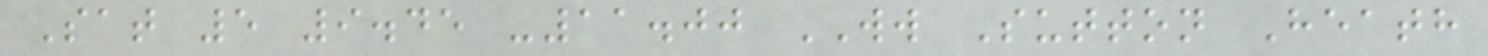Sat 5 9.45 -11.00 WW Sutton Heath
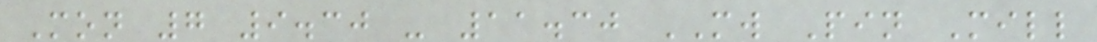Mon 7 9.30 - 11.30 MW Pin Mill
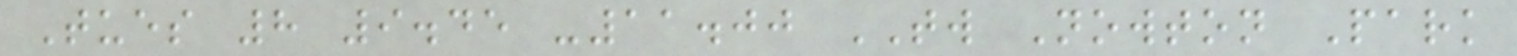Tues 8 9.45 -11.00 TW Nowton Park
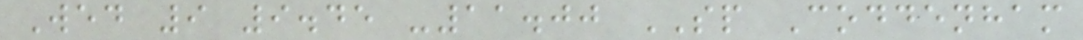Wed 9 9.45 -11.00 SP Coddenham
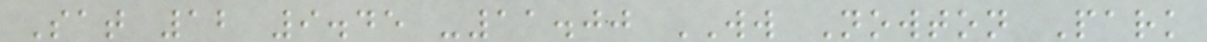Sat 12 9.45 -11.00 WW Nowton Park
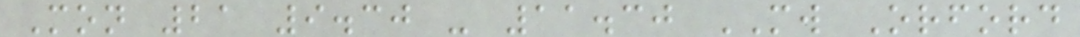Mon 21 9.30 - 11.30 MW Orford
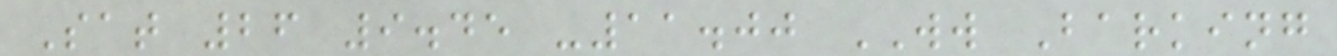Sat 26 9.45 -11.00 WW Barking
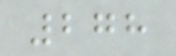278
